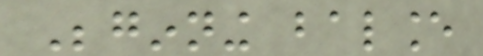Beginning balance
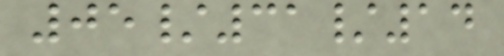05/31/14
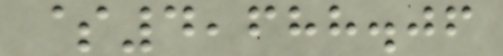$4,688.06
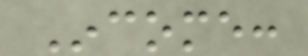Income:
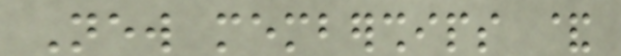New memberships &
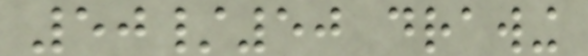50/50 drawing
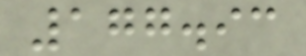177.93
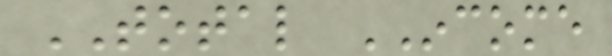TOTAL INCOME
